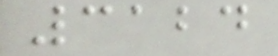3124
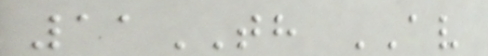11TH AV
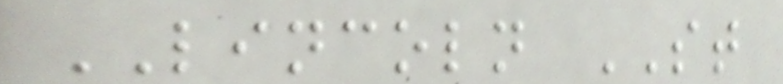LINCOLN ST
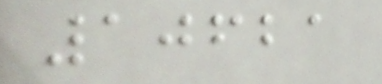10621
